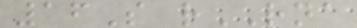16S rRNA
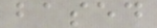based
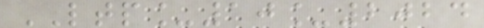LTP_10_2024
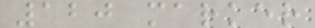120 marker
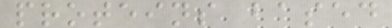proteins based
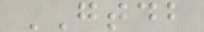GTDB
